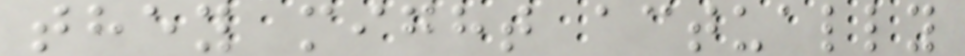they might actually
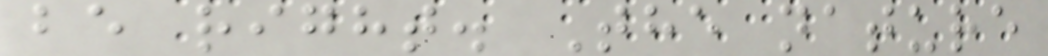be right. The nature
